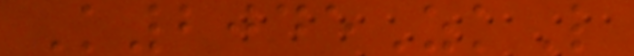K2045ZkL
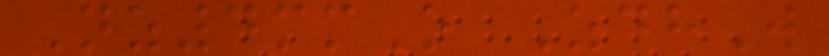Nz4mmO ZdhW
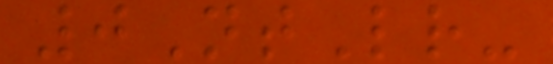0NtLr-
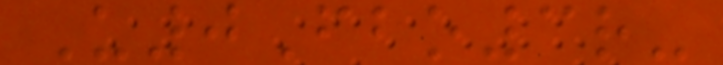U0Fbo3r-
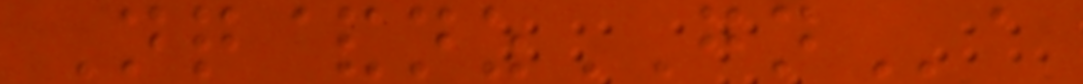Nq&nzGNa
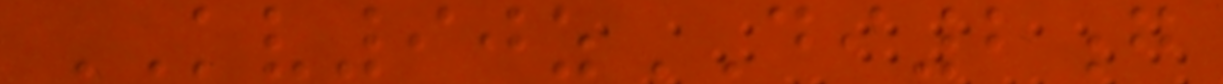KV90zDI2g
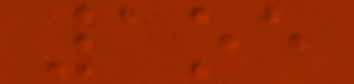1oe
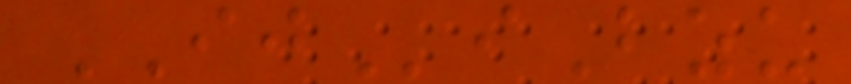IJiBzu
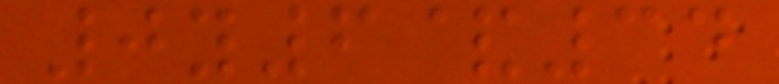0y6&34
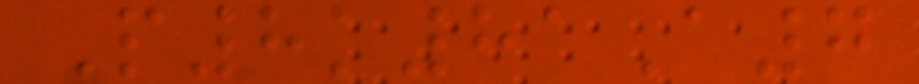P8k81A7
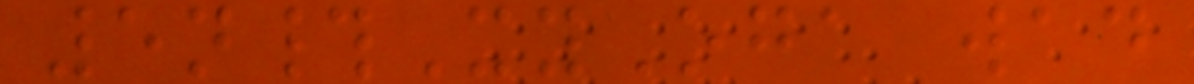5n#XyOga wad
